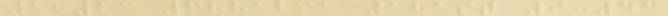1:23 6881291 181st 9:43
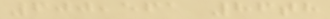600,561 86th
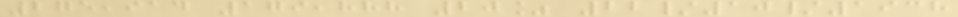275,914 179,888 20% 22/10/1938
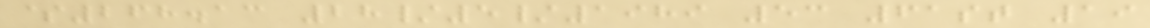$268.13 28/5/1989 53 61st 19
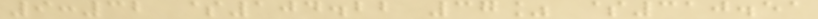9:32 $104.22 37% $310.51
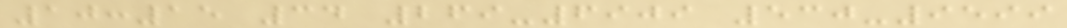10:15 34 269-6909 530-9599
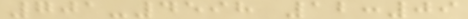701-4598 12:09
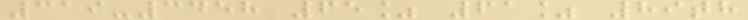319-3458 65% 61% 89th
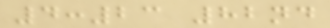4:23 82nd
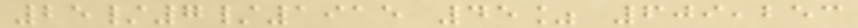25/7/1915 45% 609,253
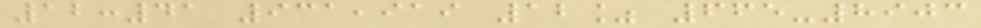12:41 931,919 12% 665-8903
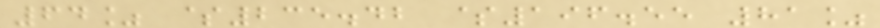64% $235.42 $196.55 81%
